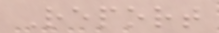Report
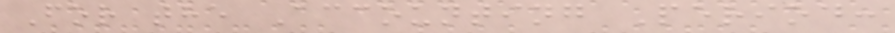For the Accounting Period:
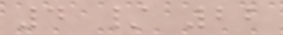4 / 22
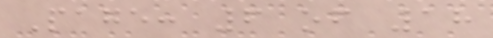Page: 6 of 18
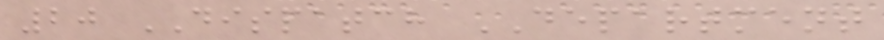20 DISPATCH DEPARTMENT
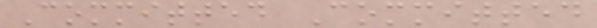Committed Committed
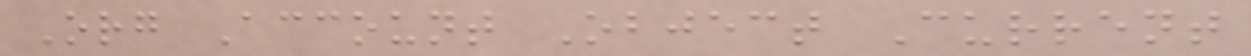Org Account Object Current
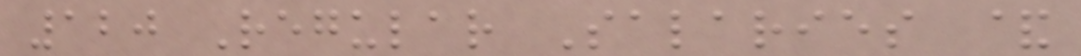120 Regular Salaries &
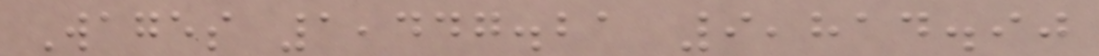Wages 1,447.21 9,814.90
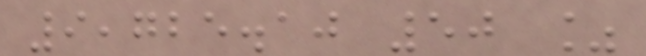9,725.10 50 %
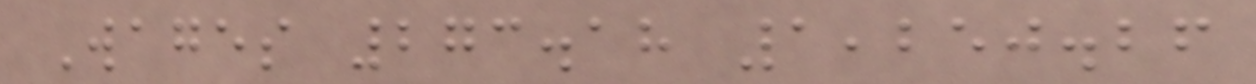Wages 273.18 1,250.26
